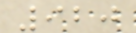920
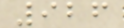926
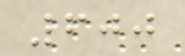600
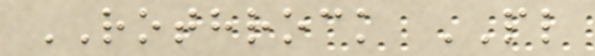ROTHROCK PL
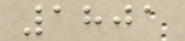1801
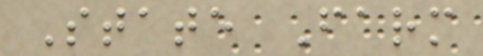State Farm
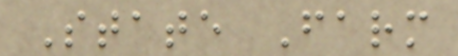State Farm
